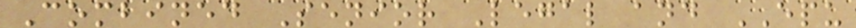Combined Senior Legal and EPU
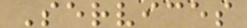Services
